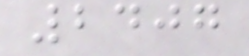2407
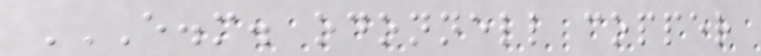E.M. ODONNELL COPPER
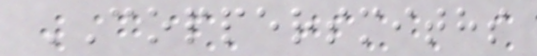COPPERSMITHS
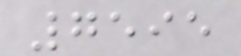7595
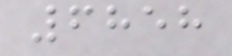6858
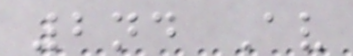2nd Av
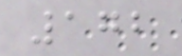172
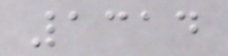1314
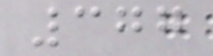377
